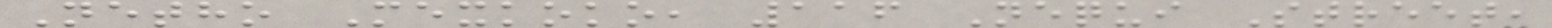Netho Mexkoko, 116 Nequi Street,
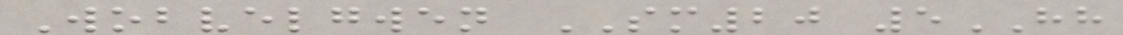Wobvelgwen SM20 5HH
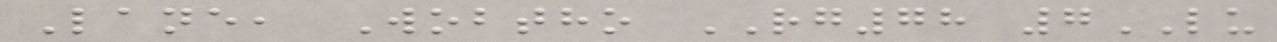Lane, Wobtho RG78 7LU
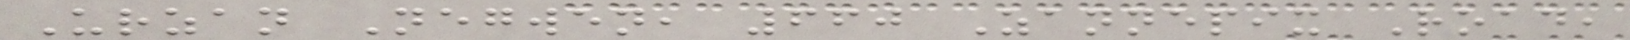Urzan Negwen, 660 Zannepix Road,
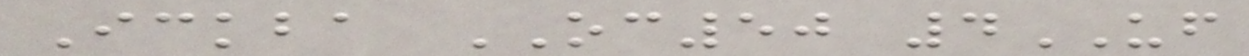Ickba OC50 4UF
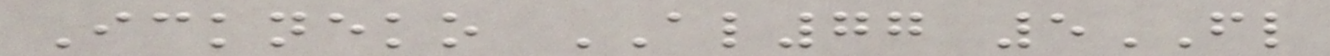Ickneko AL77 5FL
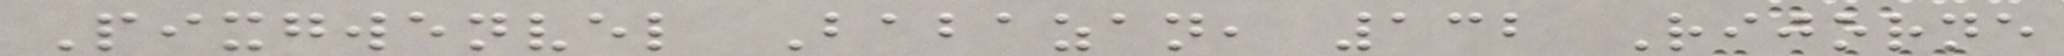Pixgwenvel Babazan, 132 Rijorne
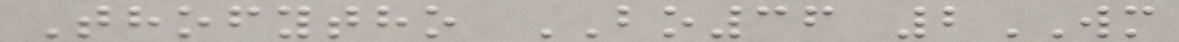Thofytho BO36 2WM
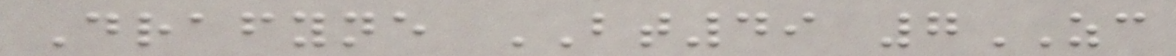Drafyne BT49 7ZC
